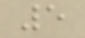5
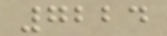7224
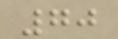70
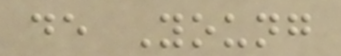de Young
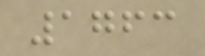1763
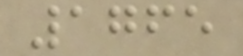1765
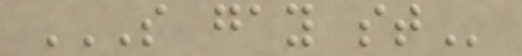S GAY ST
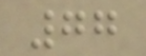77
